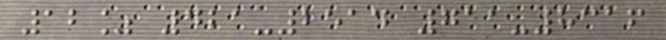12% 421-2514 711-8316
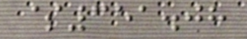$351.08
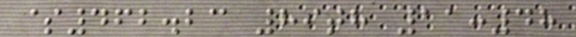$462.23 89th 11:48
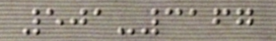501-3167
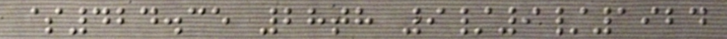$424.35 28th 9/9/1924
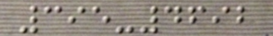395-4692
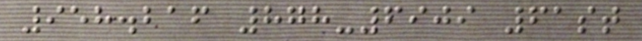958.216 878-6909 61st
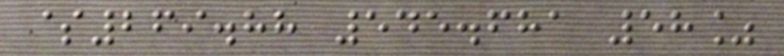$269.88 545.681 58%
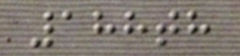188th
